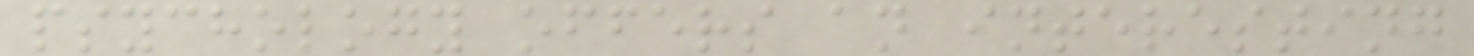psychology offers an interesting
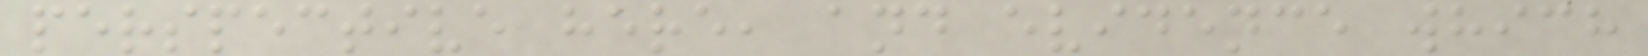perspective here, and evidence which
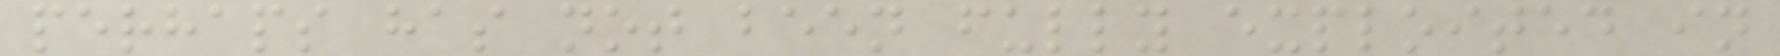perhaps has not been fully exploited in
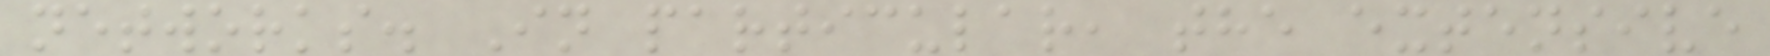networks. In particular, the extensive
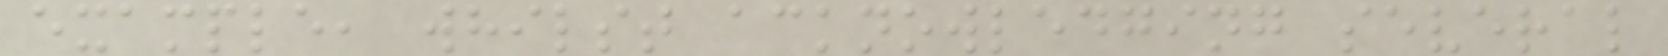example, whilst acknowledging several
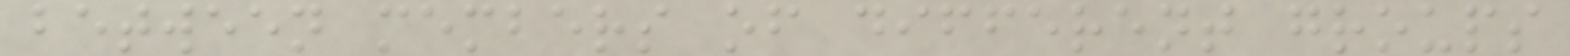between members of different groups
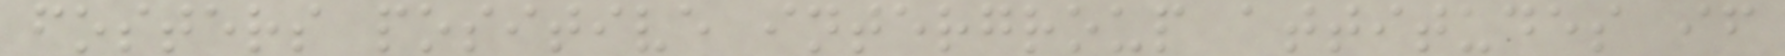fosters positive intergroup attitudes if
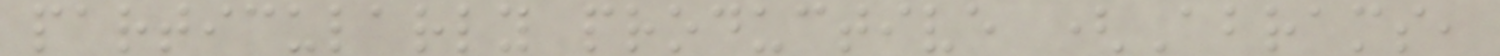particularly productive (Abrams,
